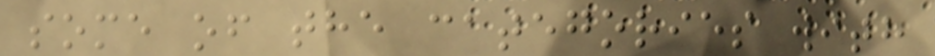some of the categories with
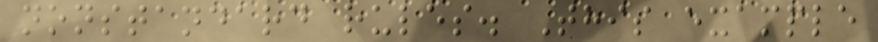nonstandard rules. This example
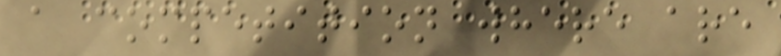a competition where are
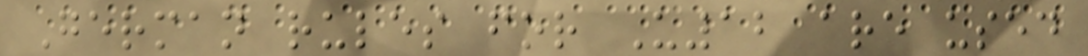German rules for U12 are used
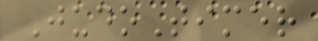JudoTimer
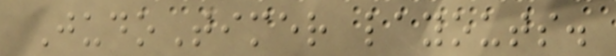JudoTimer layouts.
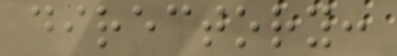directory:
